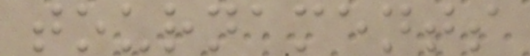tournaments
